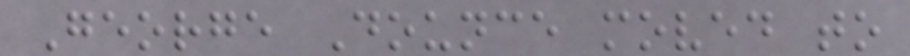George Dounce moved to
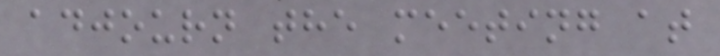adjourn the meeting at
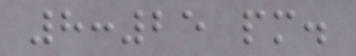8:25 pm.
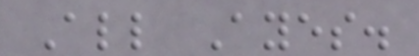All Ayes.
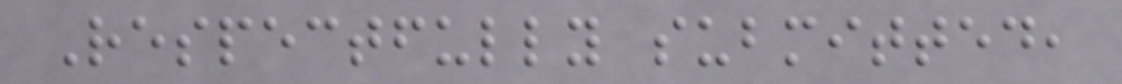Respectfully submitted,
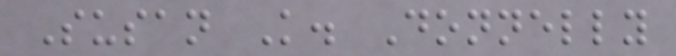Susan K. Donnelly
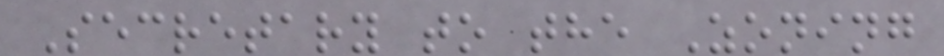Secretary to the Zoning
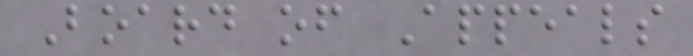Board of Appeals
